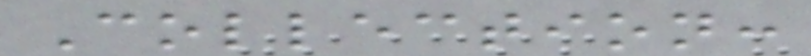Collection:
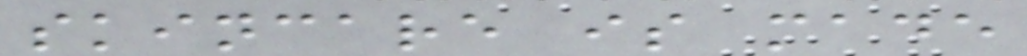skincare is made
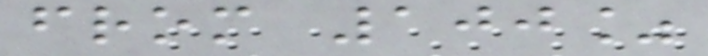from 100%
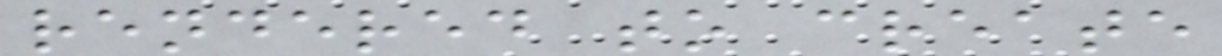rendered to create
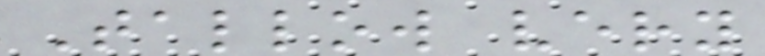Tallow very
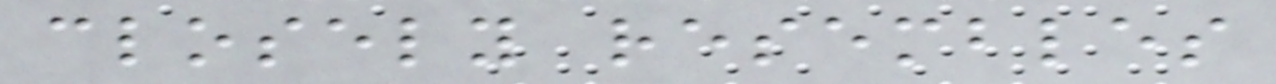closely resembles
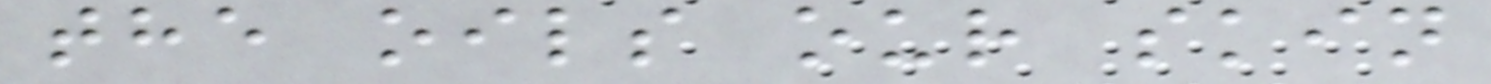the oils our skin
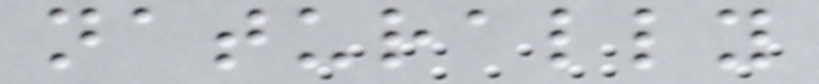naturally
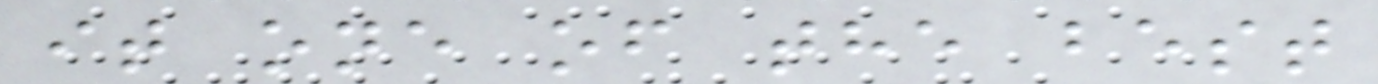it one of the best
